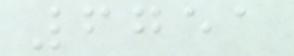6751
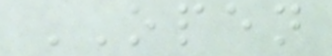OPEN
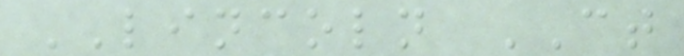LINCOLN CT
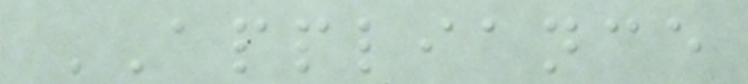APPLIANCE
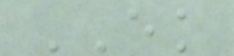EK
